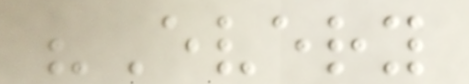"Every
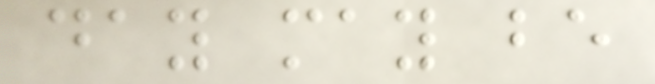day may be
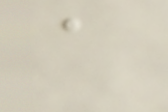a
